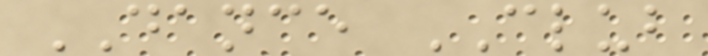DANCE CLUB
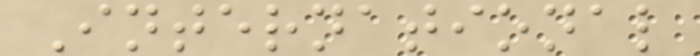International
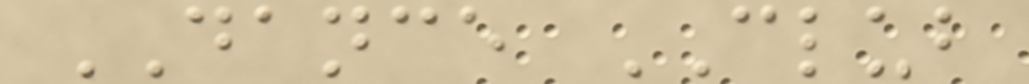DANCE CLUB
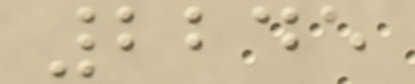2245
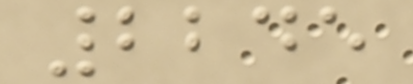2245
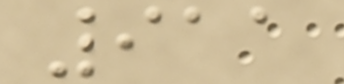911
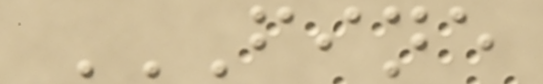FINE
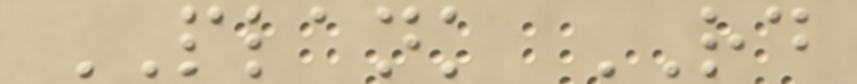PLANK RD
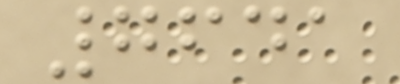7641
